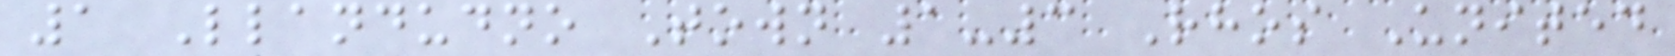1 Llandudno Town 1-3 Rhos United
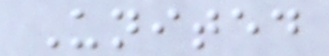United
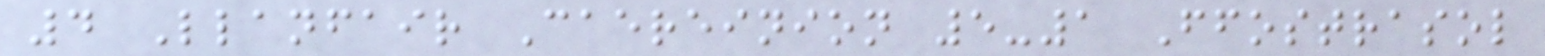4 Llanfair Caereinion 5-1 Ffostrasol
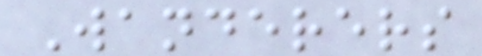Wanderers
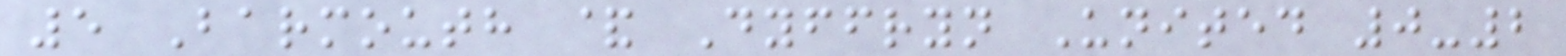5 Barmouth & Dyffryn United 0-2
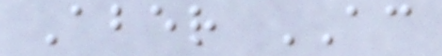Aber AC
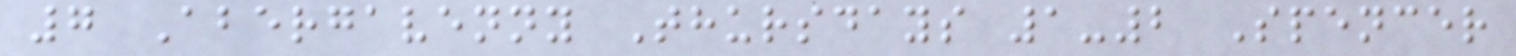7 Abergavenny Thursdays 1-2 Spencer
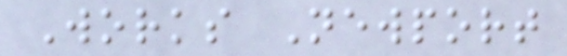Works Newport
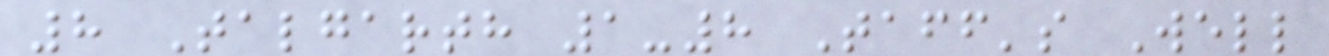8 Talgarth 1-8 Taff's Well
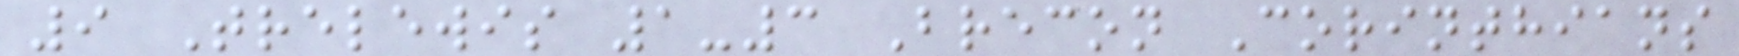9 Trelewis 1-3 Brecon Corinthians
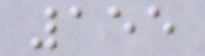155
